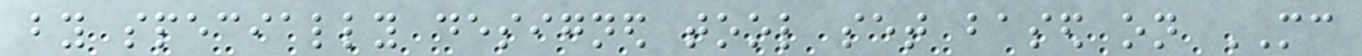by specially designed tool set based on MC
